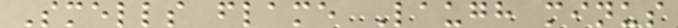Smells flame Laugh minus
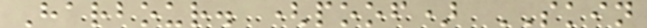Harbour. (poof) SKIN
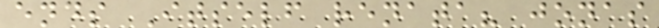ends Itself renata? jonas
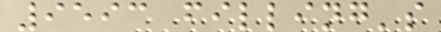9593 filling's
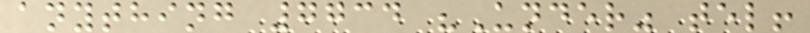anything 7734 "Under" tel!
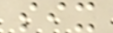six
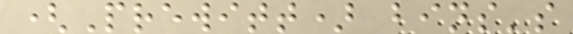(Prewitt) bins's
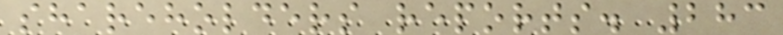shareholders reports. 283
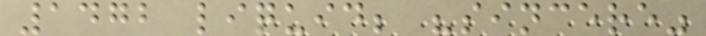1472 liquid; "sincere"
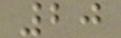20
